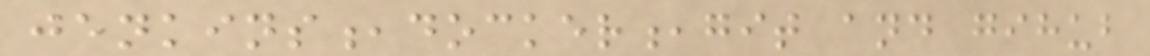jenkins,docker,git and gihub
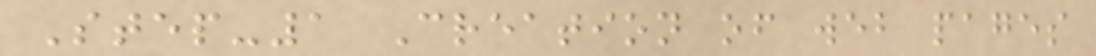Step-1 Creation of web pages
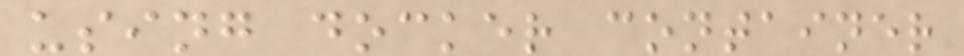using docker container
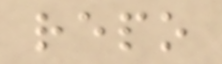repo
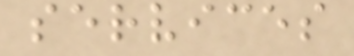services
